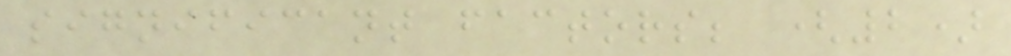significant factors; (2)
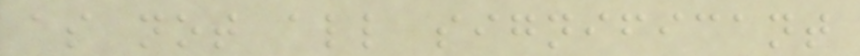as not all significant
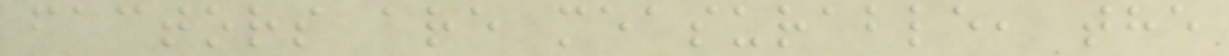factors are measurable, the
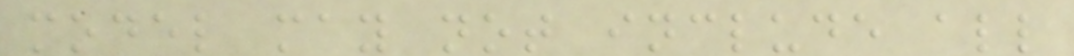model may not include all
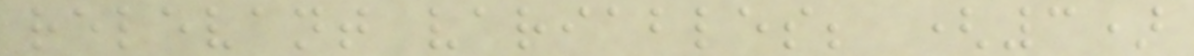relevant variables; (3)
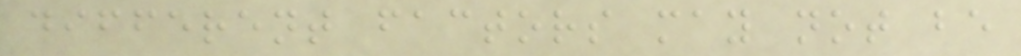different factors may not be
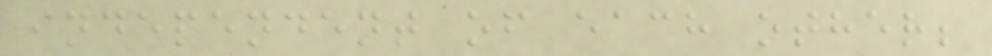independent of each other;
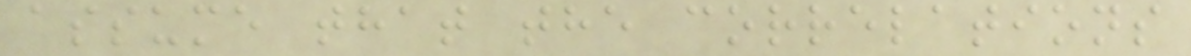assume that the correlations
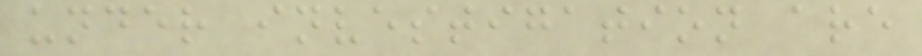under investigation are
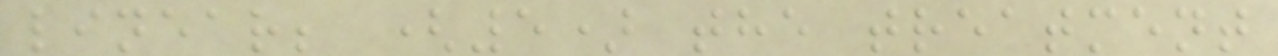linear; (5) the treatment
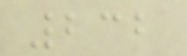232
